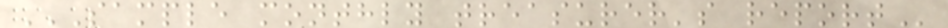SAMPLE MONTHLY TREASURER'S REPORT
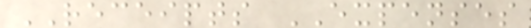RECEIPTS EXPENSES
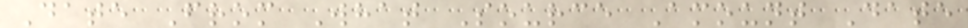Date From What Source Amount Date
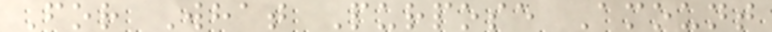For What Purpose Amount
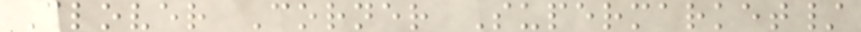Clover Corner Supermarket/
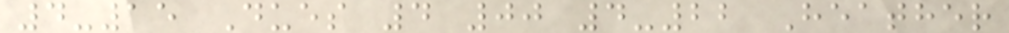4-15 Dues 4 00 4-22 Heather
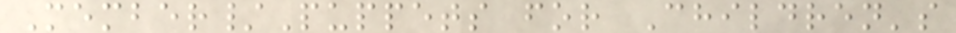Member/Puppets for Children's
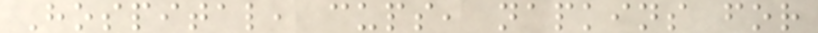Hospital, cups, napkins for
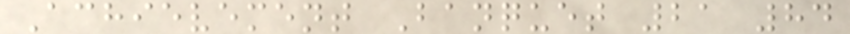Achievement Banquet 21 84
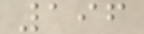196
